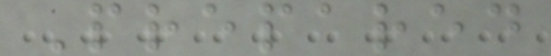Prepared
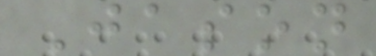Jason
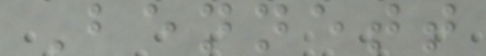Bennett
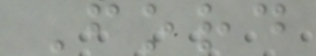Ford
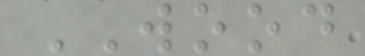WOOD
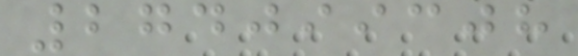274099308
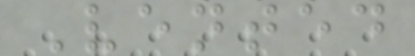Vented
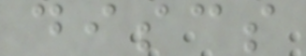discs
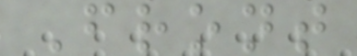Front
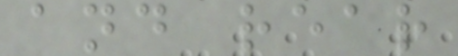and rear
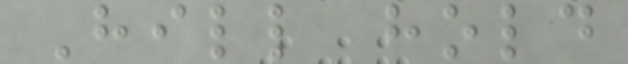Hill hold
